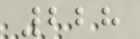228
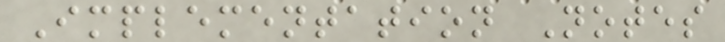Implementation Notes
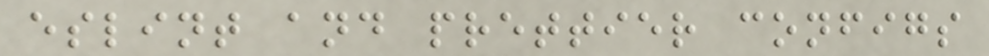eslint and prettier configs
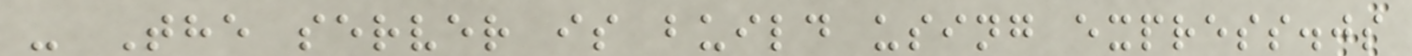- The server is build using express.js
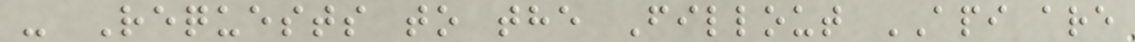- Requests to the Fillout API are
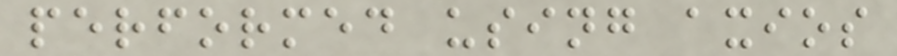performed using axios
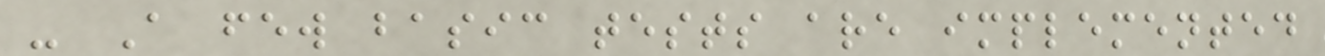- A few basic tests are implemented
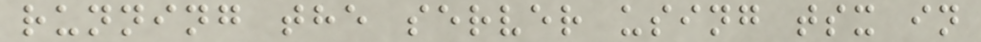running the server using tsx in
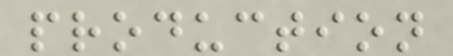production
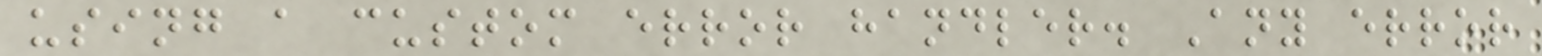using a custom error handler. Any error
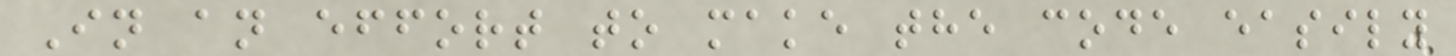In an effort to make the code easily
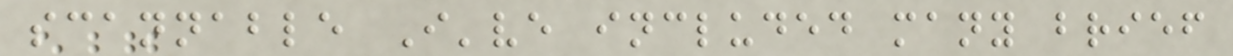scannable I've included many brief
